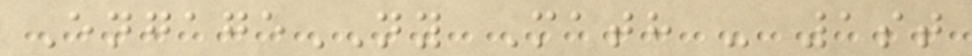EngageNY Math - 1st
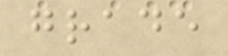grade
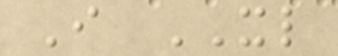I XL
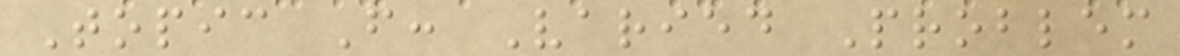Topic F: Varied Problem
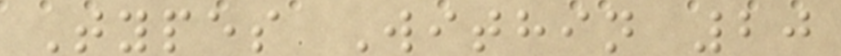Types Within 20
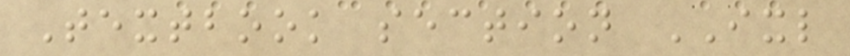Textbook section IXL
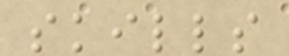skills
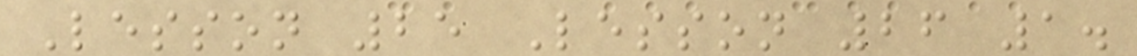Lesson 25 Lesson 26 1.
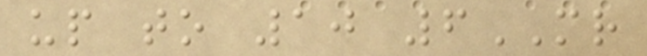up to 10 6MR
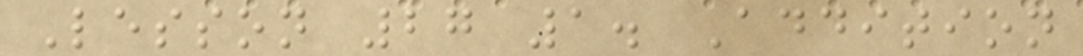Lesson 27 1. Addition
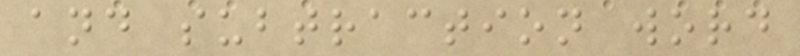and subtraction word
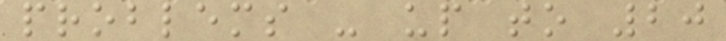problems - up to 20
